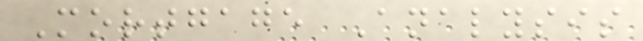Mortgage Analysis
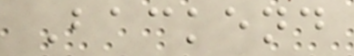Backend
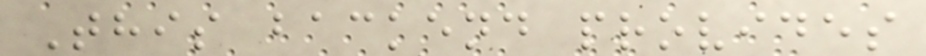This backend provides
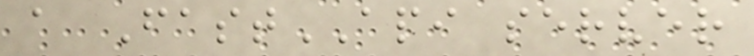a FastAPI server
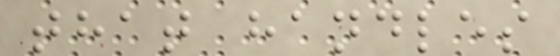that handles
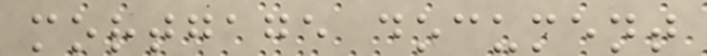mortgage document
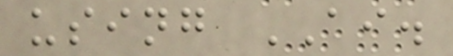using AI.
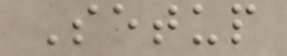Setup
